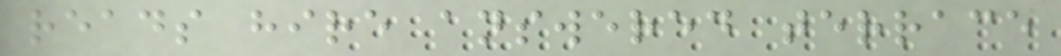reads hire answered terrace
